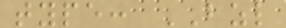type: BZL
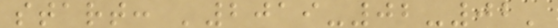start: '2019-02-02'
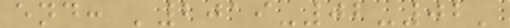end: '2019-02-02'
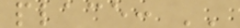place: ''
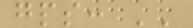gps: ''
